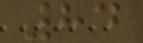84
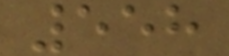558
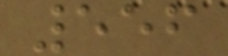556
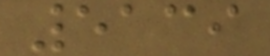5139
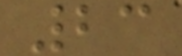23
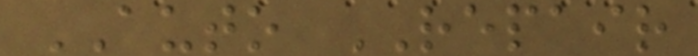AUTO REPAIR
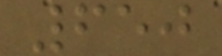650
